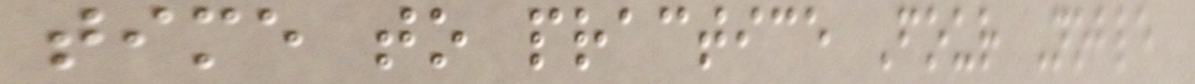time to practice Four Noble
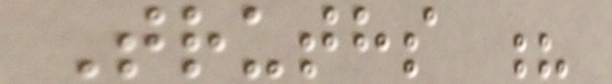Truths ?
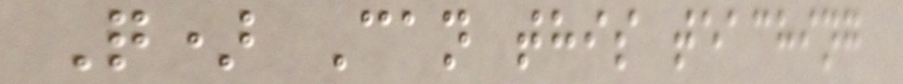Q) Can this teaching
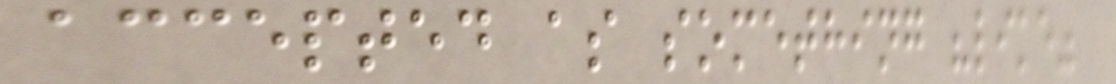accepted as something "like"
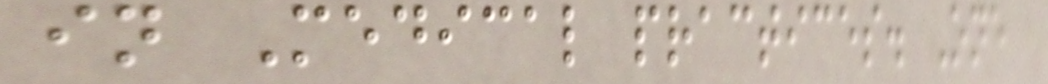in Medical practices. One
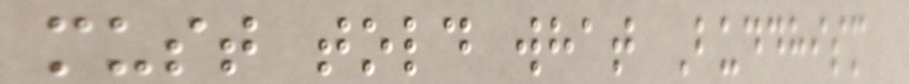must told what Buddhism
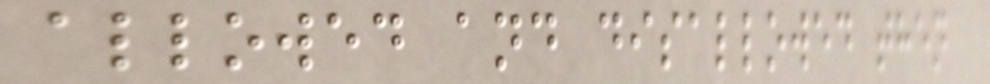allowed and disallowed then
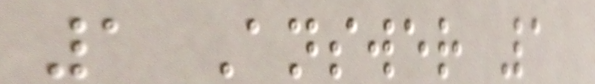1 Answer 1
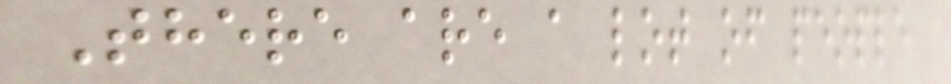There are a lot of people
